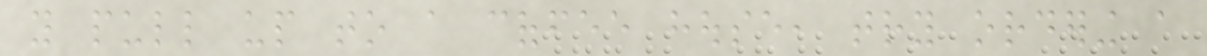you pull up to a coffee house, try ordering a
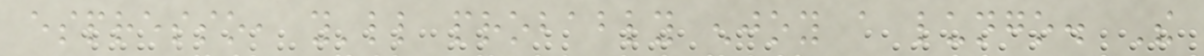espresso, you'll probably enjoy a lungo. The
